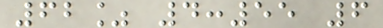62% 4:55 6
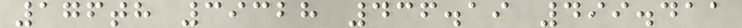176th 39328 436.19 499.411
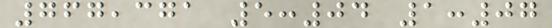767,371 5:04 1:07
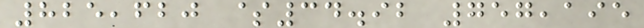825,620 $34.92 757,195
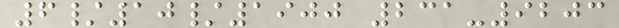6/10/1900 231-9203
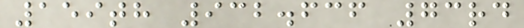159th 932.636 73rd
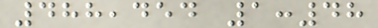488,454 1:48
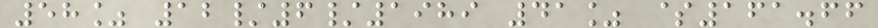58% 12/6/1989 41% $161.66
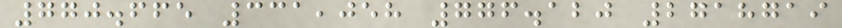770.665 331,058 776.120 2718719
